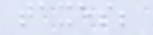taxes;
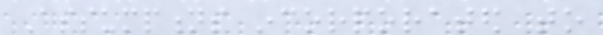Assumptions incorporated to
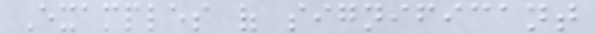Examples of significant
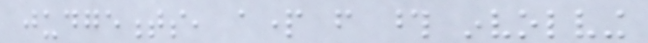judgements, apart from those involving
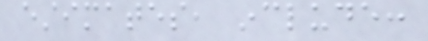estimates, include:
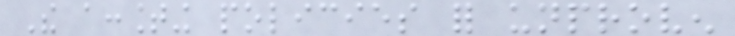The accounting policies for unproven
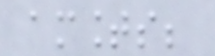amounts;
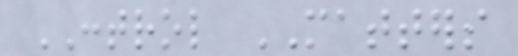CONTROL MATTERS
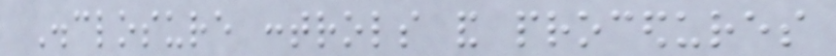Disclosure controls and procedures
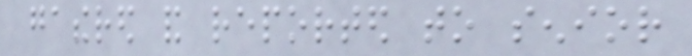gathered and reported to senior
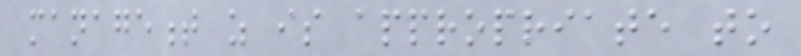management as is appropriate to
